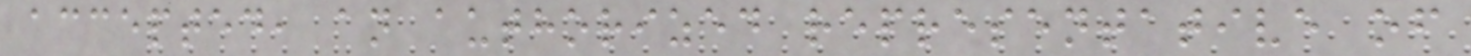accepted, an authorized representative of
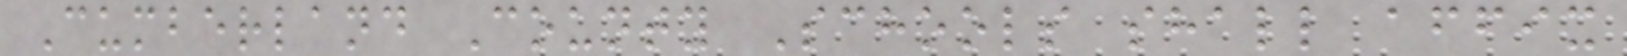Cumberland County Schools shall affix
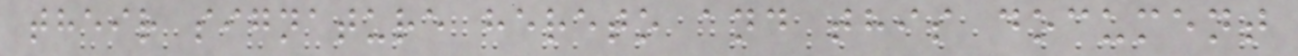their signature hereto and this document
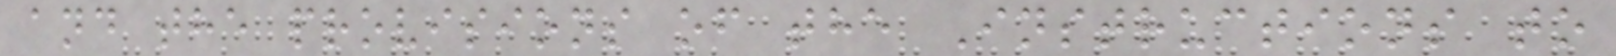and the provisions of the Instructions to
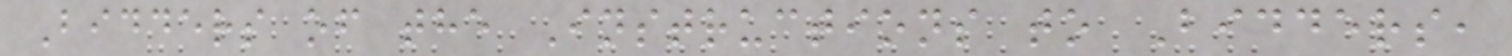Bidders of the Instructions to Bidders,
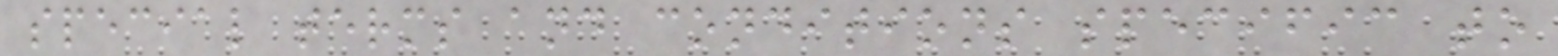special terms and conditions specific to
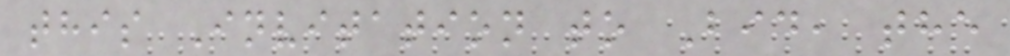this Invitation to Bid, the
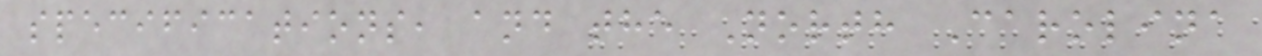specifications, and the North Carolina
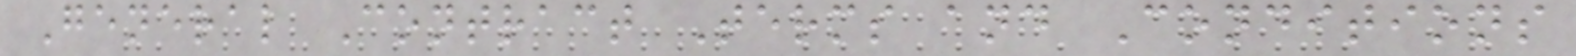General Contract Terms and Conditions
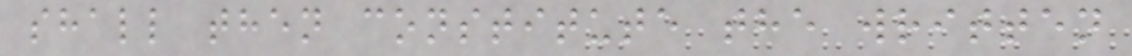shall then constitute the written
